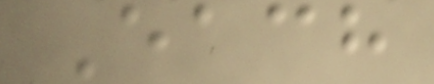Each
